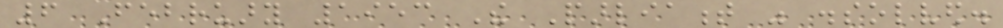6 February 1953 The Parliament was dissolved.
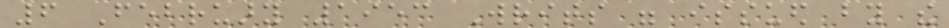6 February 1953 Writs were issued by the
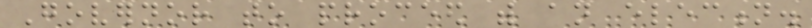Governor to proceed with an election.
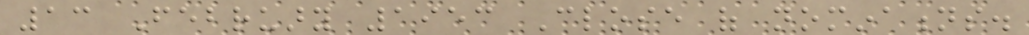13 February 1953 Close of nominations.
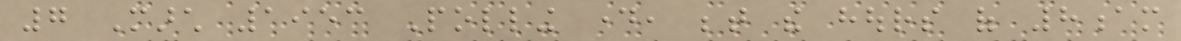7 March 1953 Polling day, between the hours of 8am
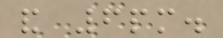and 6pm.
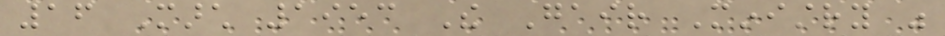16 March 1953 The Gair Ministry was
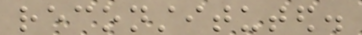reconstituted.
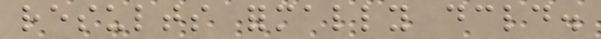results formally declared.
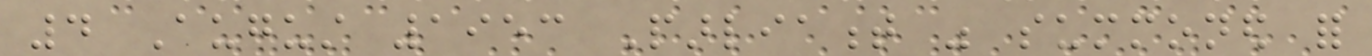4 August 1953 Parliament was summoned for
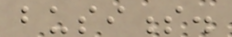business.
